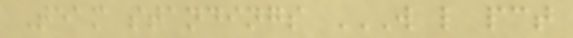Team standings W L PCT
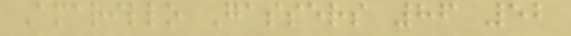Amarillo Gassers 86 52
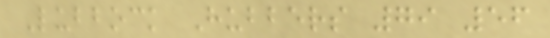Lubbock Hubbers 79 56
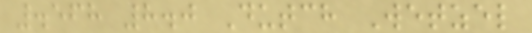.568 8.0 Dutch Wetzel
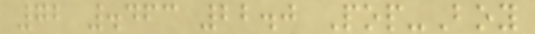72 .463 22.0 Pop-Boy
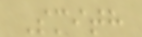Smith
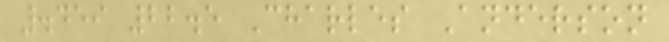.459 22.5 Charles Anderson
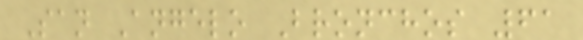San Angelo Bronchos 61
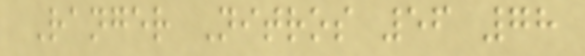Ranger Nitros 56 78
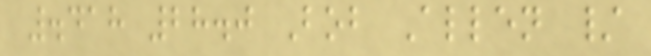.418 28.0 Bob Allen /
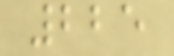225
